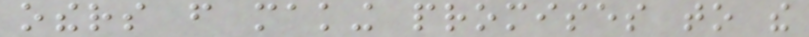others from making promises to the
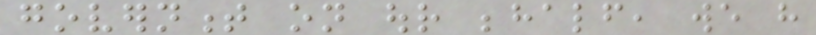government on our behalf, we have
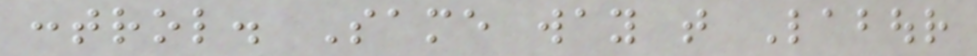control. Same way that Labour
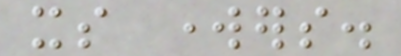its workers.
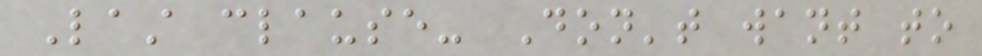Last clause- Don't want to
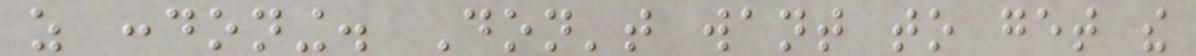as condoning. Don't want to get the
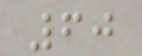60
